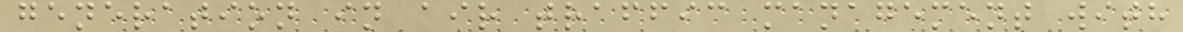generation in air traffic management with
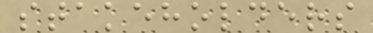stakeholders
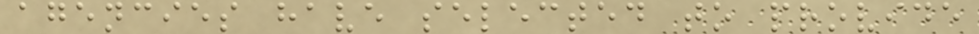agencies have selected to provide
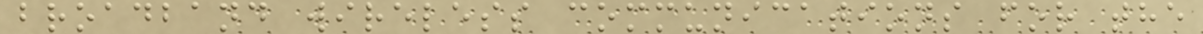broadband wireless communications for the
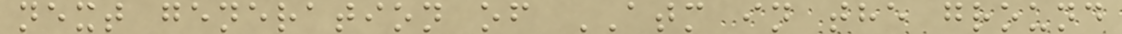next generation of ATM in the ground
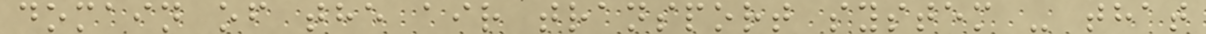domain of the air transport system - that
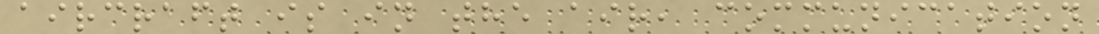aircraft is in the air, communication
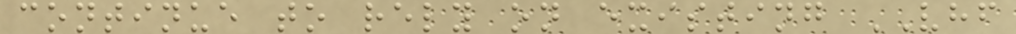continue to rely on existing VHF
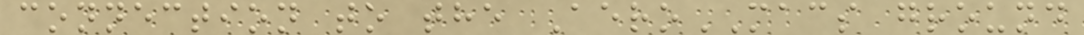connection to the AeroMACS ground
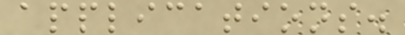applications.
